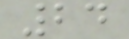24
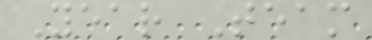Year Team
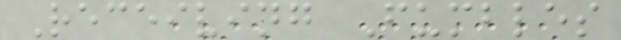Receiving Fumbles
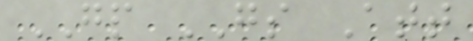GP GS Att
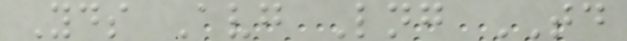Yds Avg Lng TD
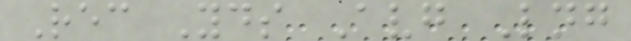Rec Yds Avg Lng
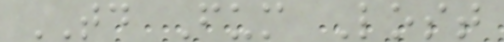TD Fum Lost
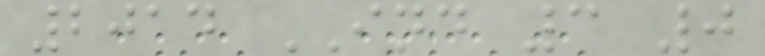2014 IND 3 0
